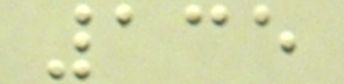135
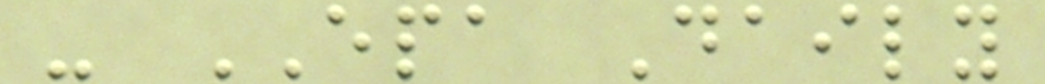- EPA Daily
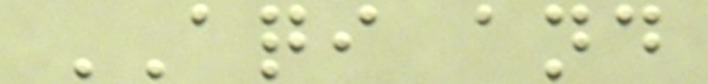AQI and
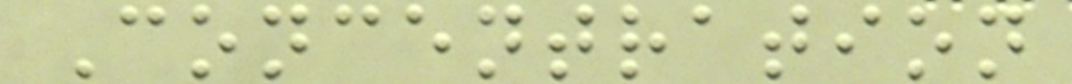Concentration
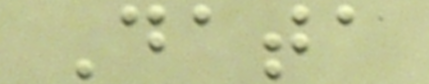Data
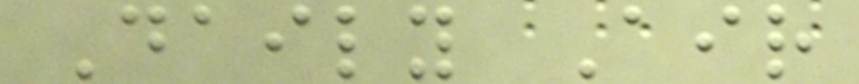Daily Air
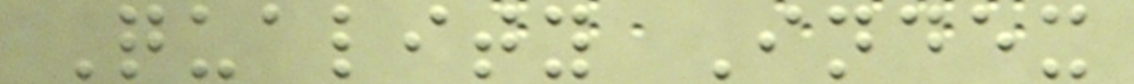Quality Index
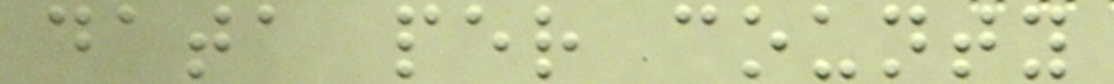data per county
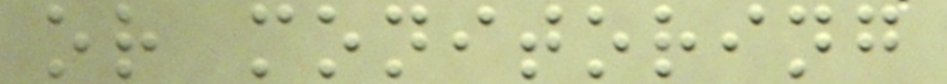or monitoring
